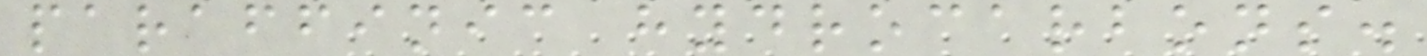paraffinic hydrocarbons.
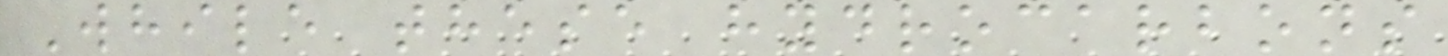While these hydrocarbons
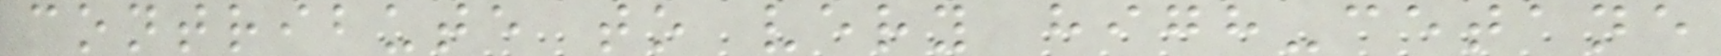contribute to very high-cetane
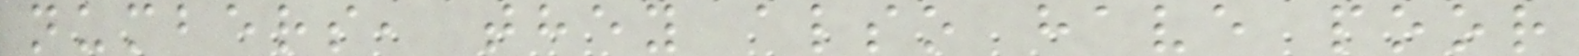numbers, they also have poor
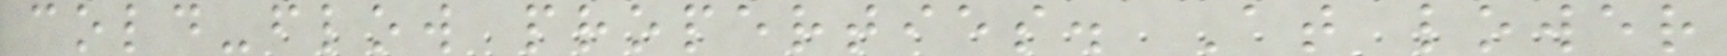cold-flow properties. At lower
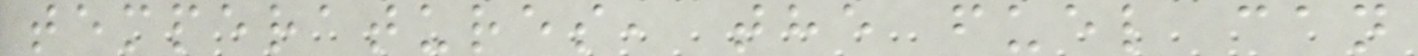temperatures, the fuel can
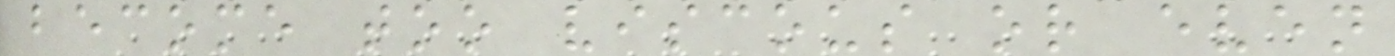become too viscous or even
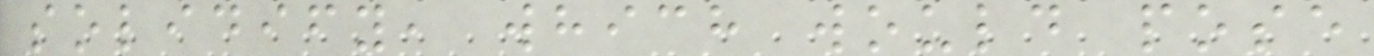solidify, which would pose
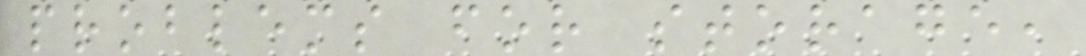problems for storage,
